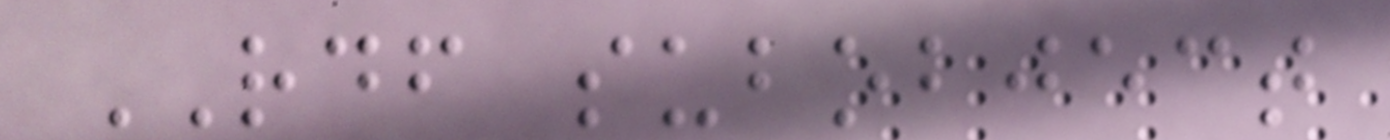RDF subobject
